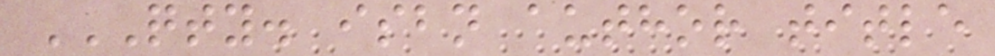QTY. ISBN AUTHOR TITLE
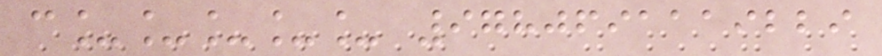c_____ 9780691119229
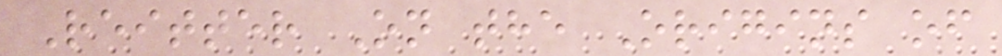Reitter On the Origins of
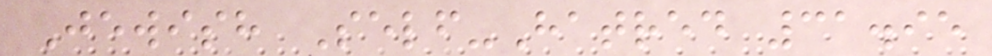Jewish Self-Hatred 31.95
